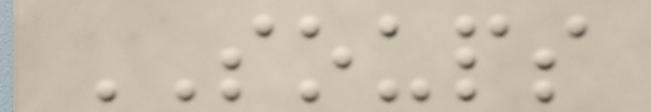SOUPS
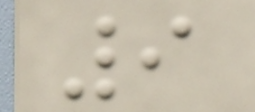9
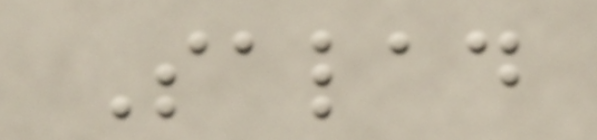Salad
